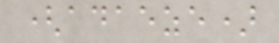(adaeze)
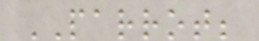PARROT;
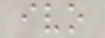ivo
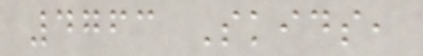4763 Skids,
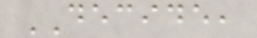DECIDE,
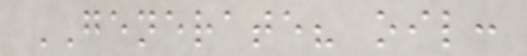GENERATE? oil:
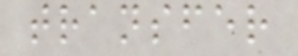transfer
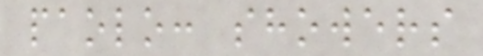paolo: showers
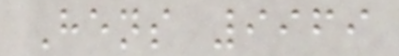Hens 9969
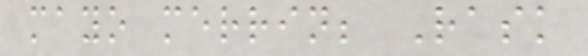mayo merrin; Rask
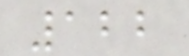122
